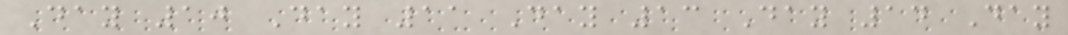Day 10 Day 11 Day 13 Day 14 Day
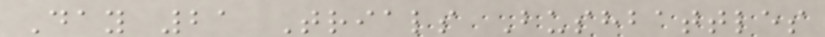Day 21 Trials Bushbattles
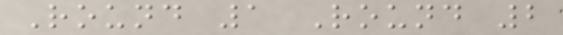Round 1 Round 2
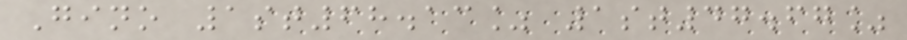Gino 1st68.13% 1st47.67%
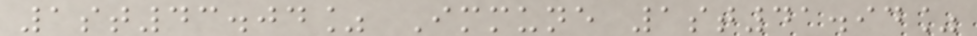1st43.04% Immune 1st41.94%
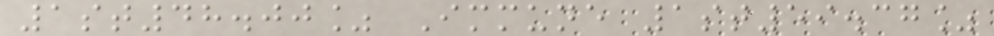1st48.00% Immune 1st59.37%
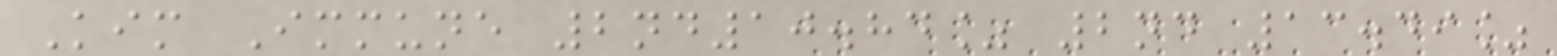Kim Immune 2nd10.84% 2nd 13.49%
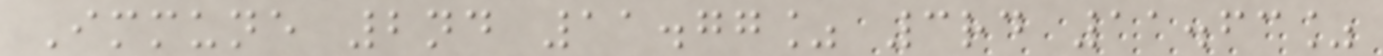Immune 2nd 11.77% 3rd 11.63%
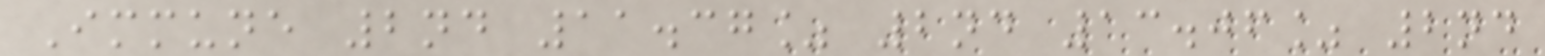Immune 2nd 11.37% 2nd 13.06% 2nd
